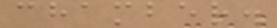chamber.
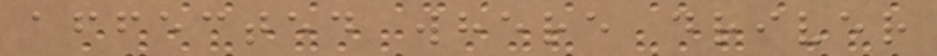affected where driver
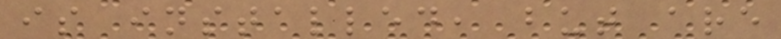is installed, but are
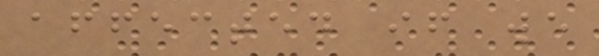affected if we
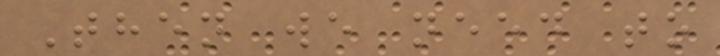Then we need to
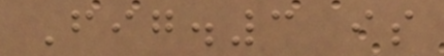Fig.3 is
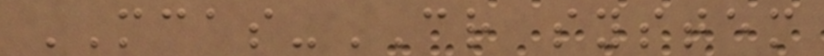MCAS-CR system
